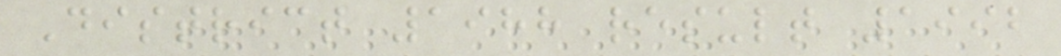District 1988 result 1992
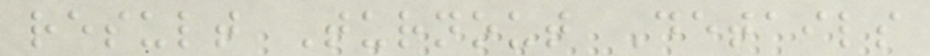result Turnout Details
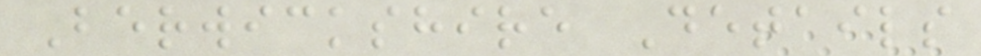Berwickshire Details
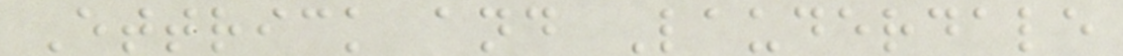Ettrick and Lauderdale
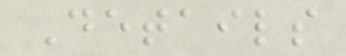Details
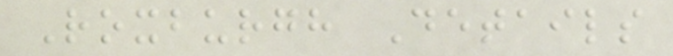Roxburgh Details
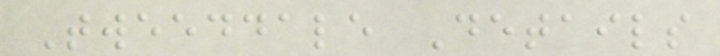Tweeddale Details
